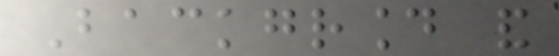Background and
